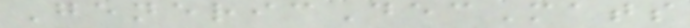GenericDecMats
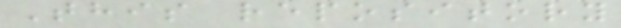This repository
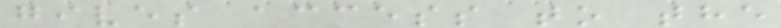gives access to the
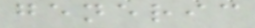generic
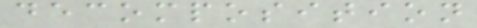decomposition
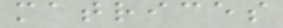matrices
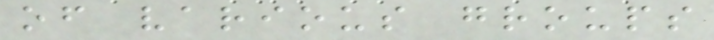of various groups
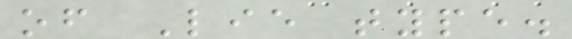of Lie type.
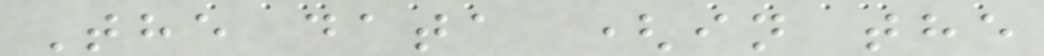The data (in the
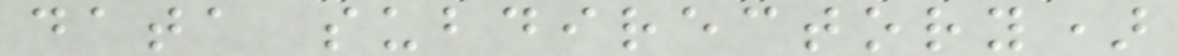data subdirectory)
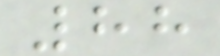88
